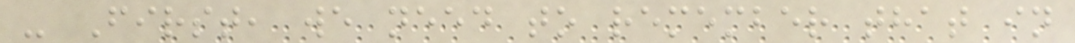- First, we need to remember that in
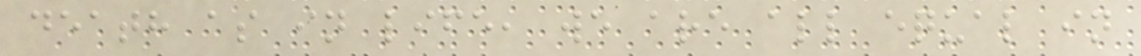death as in life, we are all equal in
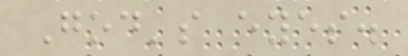God's eyes.
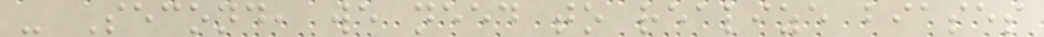- Second, we need to realize biases
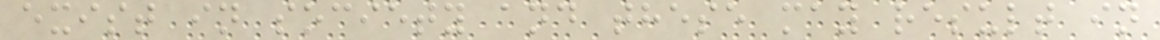exist in society and these may result in
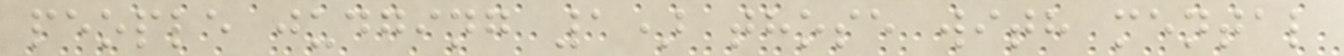people judging 1) those with mental
